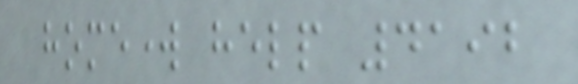homework help 4192
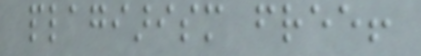plagiarism free!
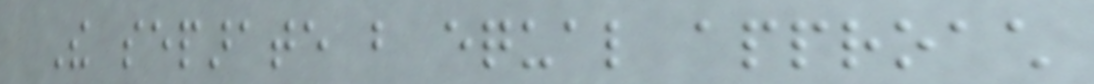The separate but equal approach
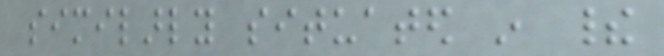similarly situated in their
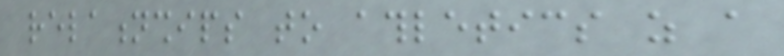relationships to athletics as a
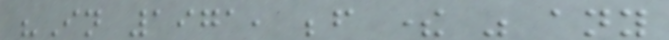"In 1971, before there was any
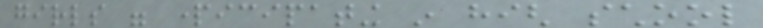girls were participating in high school
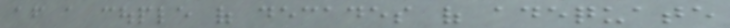after a couple of decades of adequate
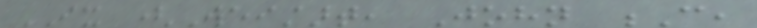IX (Weistart, John C,
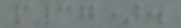p37).
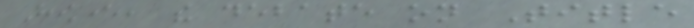However, the debate on Title
